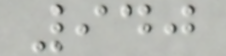940
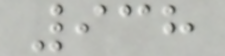938
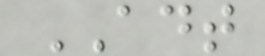ADT
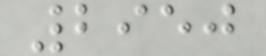2950
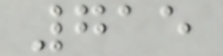715
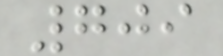709
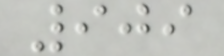909
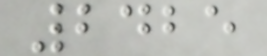2425
